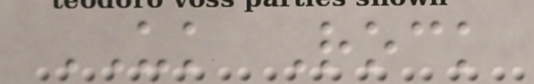UK Rock
